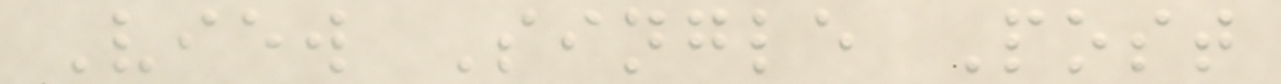View Single Post
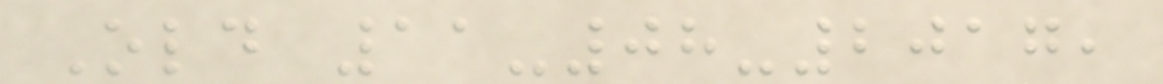Old 11-08-2017,
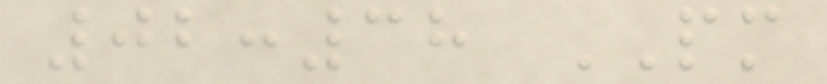02:38 PM
